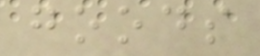goods
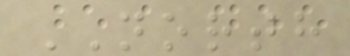NORTH
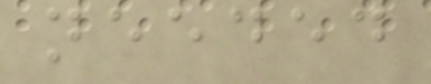needed
